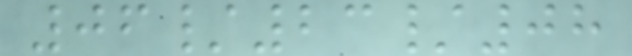06/23/08
